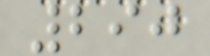290
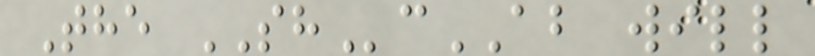The SHcAB will
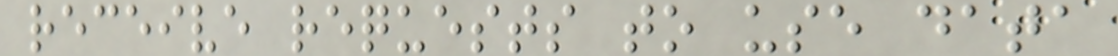receive requests to use data
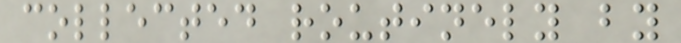collected routinely by
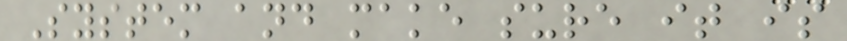System and make sure it is
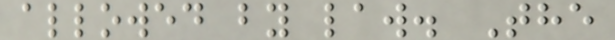allowed by law. The
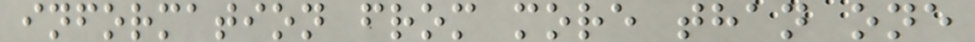information from more than one
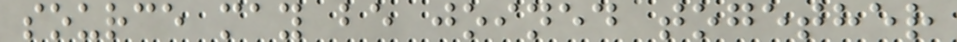source may be joined together
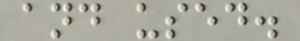and used.
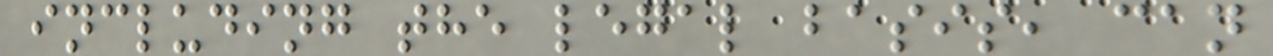including the legal basis, can
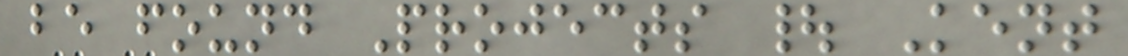be found Projects | Kent
